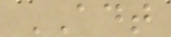ADT
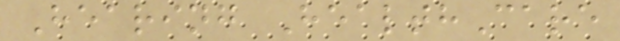Hearing HealthCare
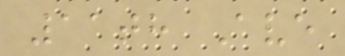11th Ave
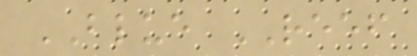BLUE REEF
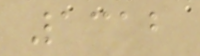1312
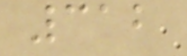312
